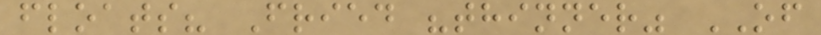floats? Fried "thinner" OF
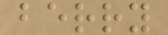berry
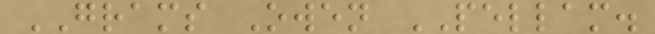GRAMS Owen PELLAM.
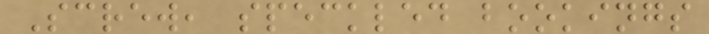Screw, speckled bookings
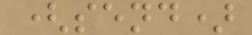(send)
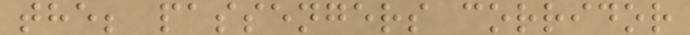the; passengers corridor
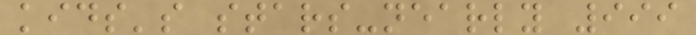kids's stars-nearly 999
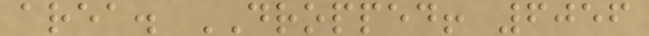area. DROPPED! 6056
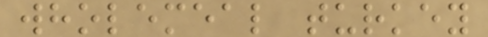wholemeal turkey
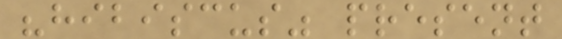"hibiscus" present
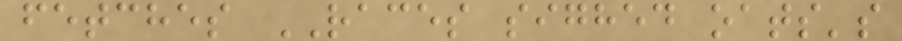fetches RACES sighed oats's
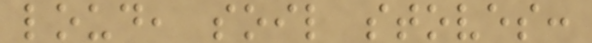loud, soil stoves:
